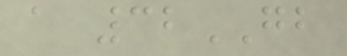a 32GB
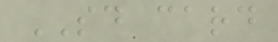SD card
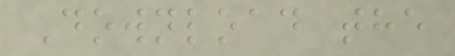Download the
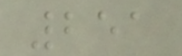251
